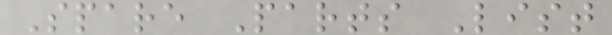Spare Parts List
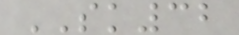SK32
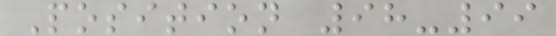Position 98-99
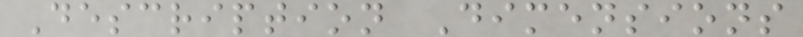Description Dimensions
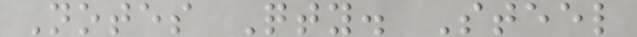Notes Qty. Steel
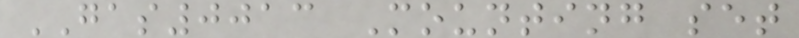GAS0013 Mounting set
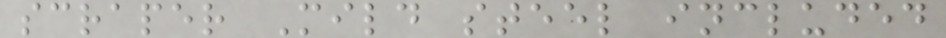scraper Mild steel included
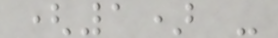(1) -
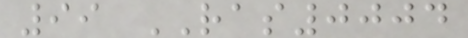99 RAS0004
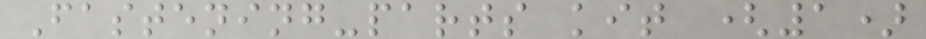Fastening-parts kit (1)
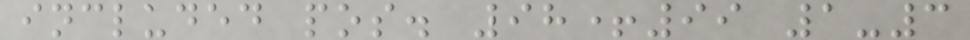included pos. 98+99 1-3
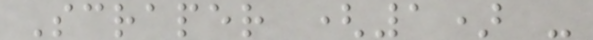Scraper (1) -
